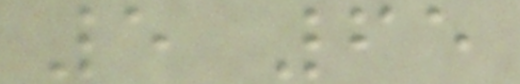5 65
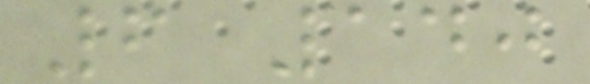6 140
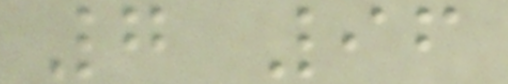7 96
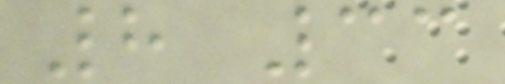8 33
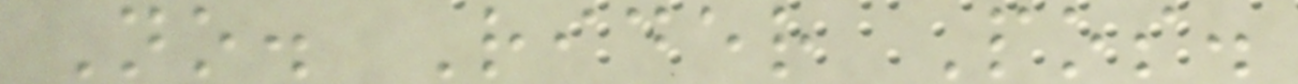No. Rider Pos.
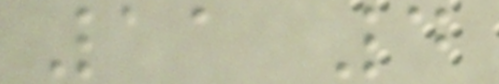11 4
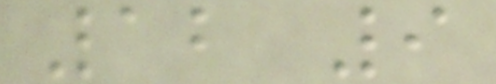12 9
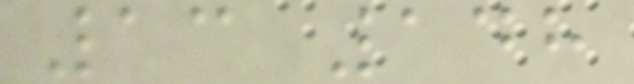13 148
